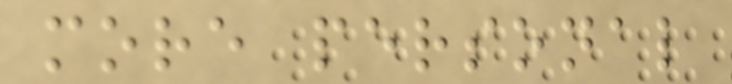more personal
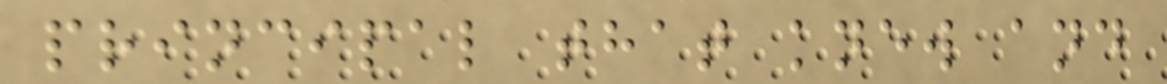principal that knew and
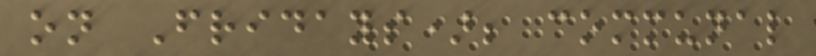on Fridays); communal
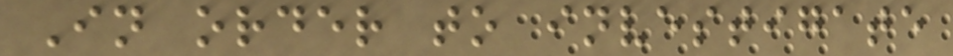In order to investigate
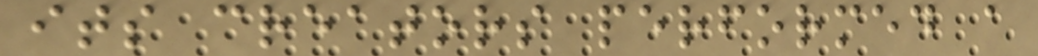its creators performed a
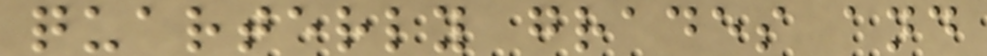quarterly grades and
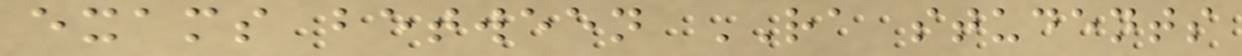exams between RA students
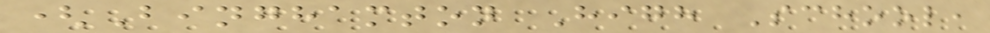(Binghamton High School,
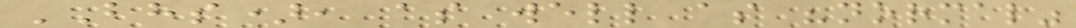BHS), as well as "normal"
